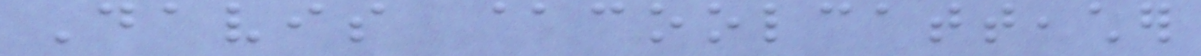Davis @coolcatteacher
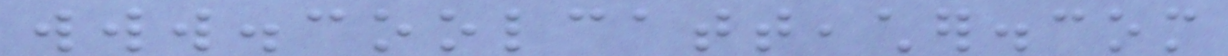www.coolcatteacher.com
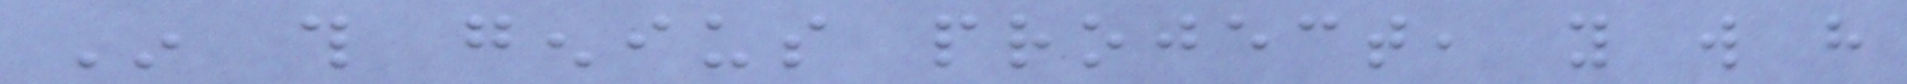In this genius project, you will have
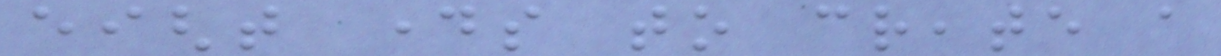eight days to create a
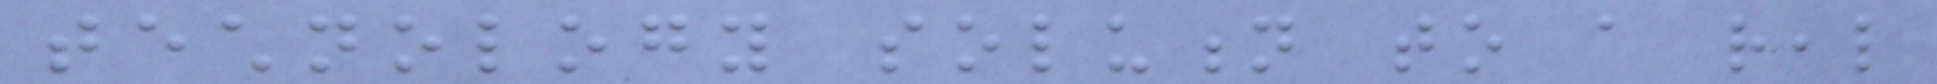technology solution to a real
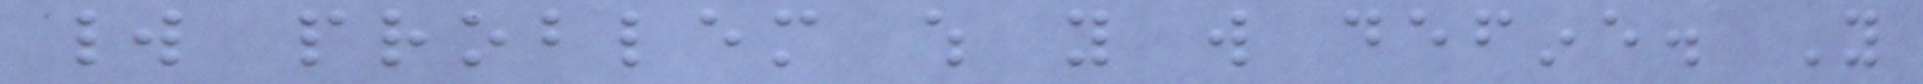world problem which you will define. You
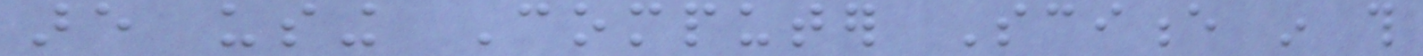are using Computer Science in this
